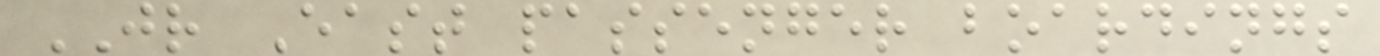JR East passenger boardings
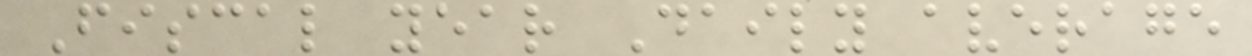Fiscal year Daily average
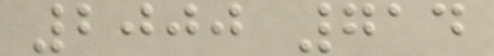2000 714
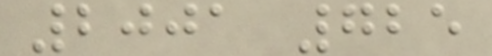2001 725
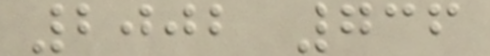2002 736
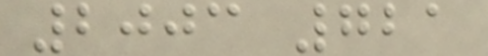2003 721
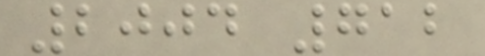2004 712
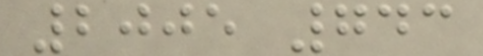2005 743
